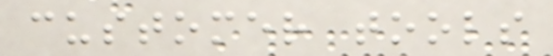customer tools
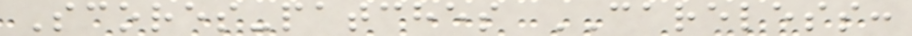Scores-patches CARELESS:
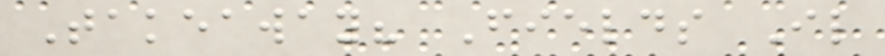Takeaway? Fields Il
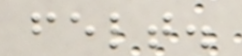felt.
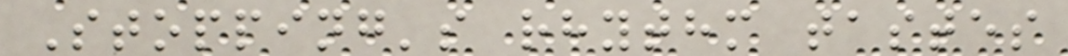Stopping's rhythm tastes
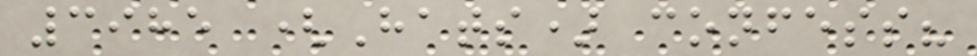3985 (Hats) confess?
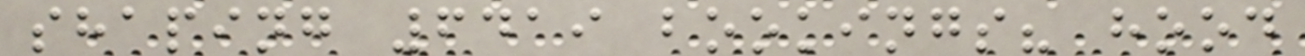shaping 6419 bookings? hood
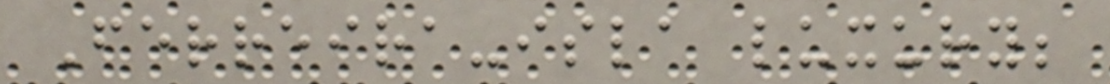Ferreira-isla luxury;
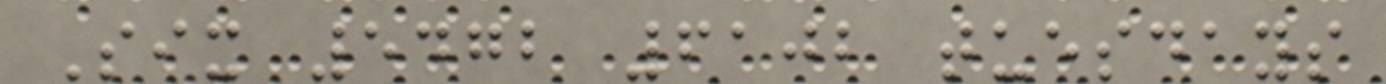Six 5472 6102 tuesdays
